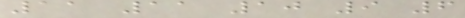11 11 10 9 6
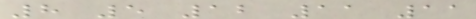8 5 12 11 11
